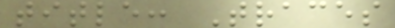title: Traces
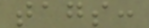tags:
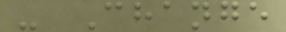- Change
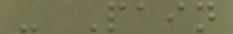- Pain
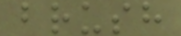brush
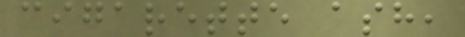cigarette ash,
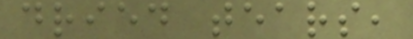dried tears,
